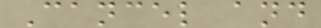Cancel and
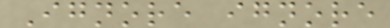Ignore ignore
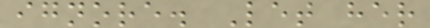ignore. Let her
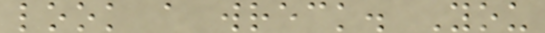look a wreck. You
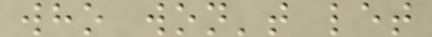who won't let
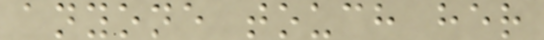anyone touch her
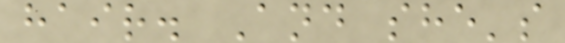hair. And she's
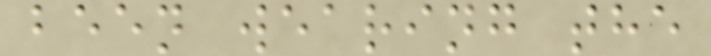been wearing the
